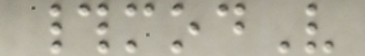#modV
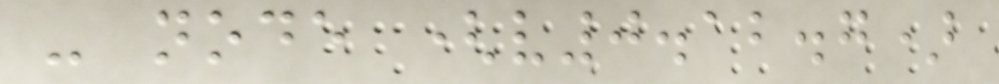- node (v0.12.7)
